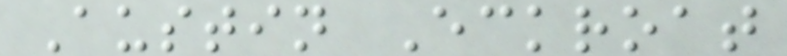Austin Eckroat
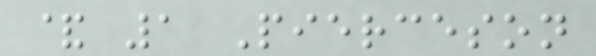& 1 Pierceson
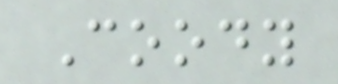Coody
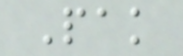Pak
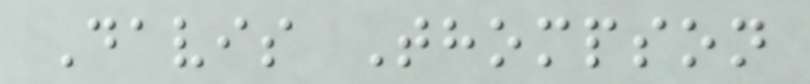Davis Thompson
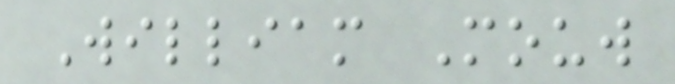William Mouw
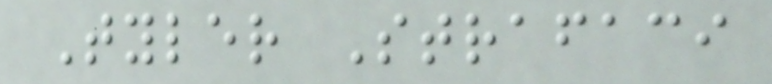Tyler Strafaci
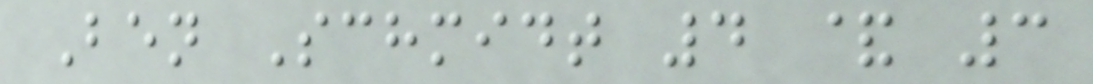Ben Schmidt 4 & 3
